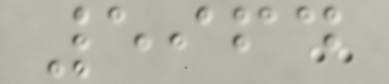5964
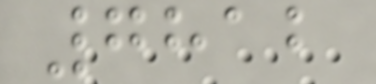7812
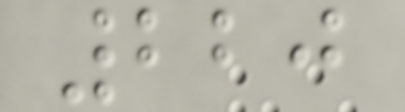220
